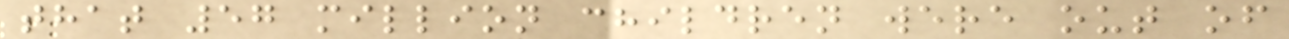that 57 million children were out of
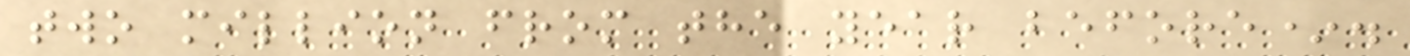two million from the year before*.
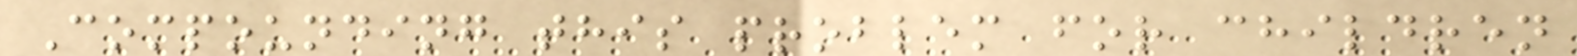Compounding this problem for children
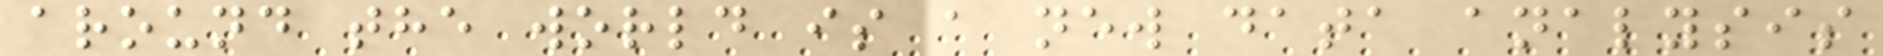around the world is a new data analysis
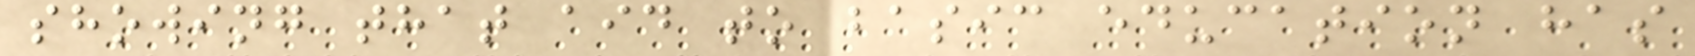showing that aid to basic education has
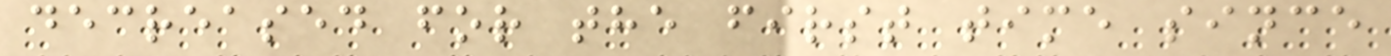decreased for the first time since
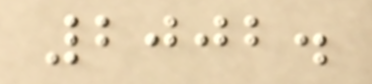2002.
